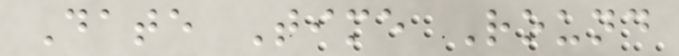Date Time Round
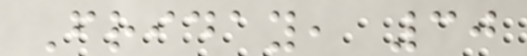Friday, 30
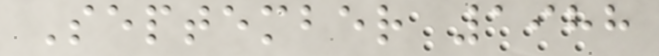September 1988
